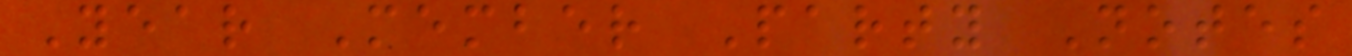Year Member Party Notes
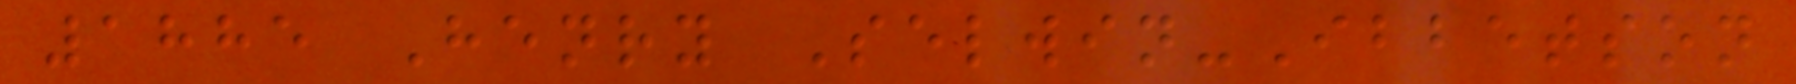1885 Henry Selwin-Ibbetson
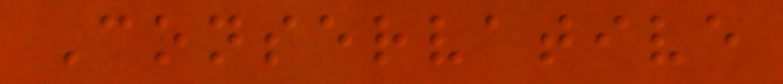Conservative
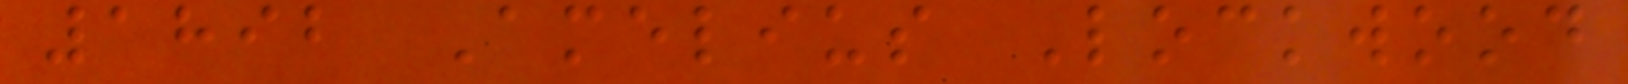1892 Amelius Lockwood
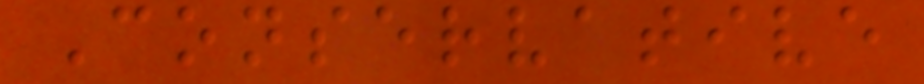Conservative
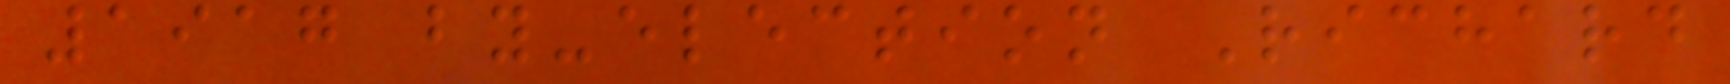1917 by-election Richard
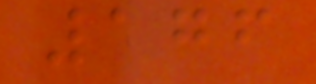176
